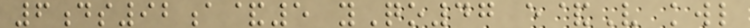6ds92a&5 yQo47 e&V kwl
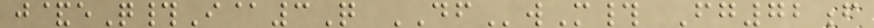j&eQ#I@3Q DFwM# Fg72f
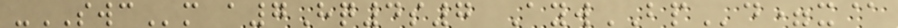-SWCm a7Hq4s7 AywBPd=x@
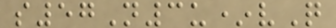s57N3u*vQ
